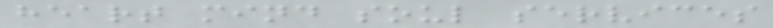heart mind soul services
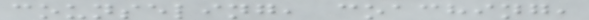counseling, coaching,
